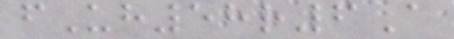fUh58r6A
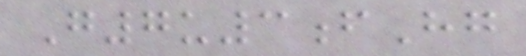G7u3fHg
